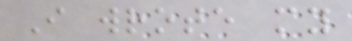I wrote my
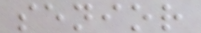senior
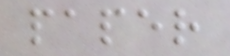paper
